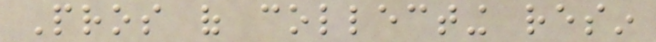Pros of collecting resin
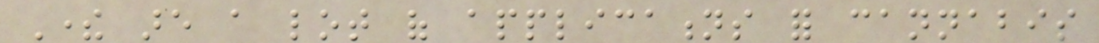There are a lot of applications for cannabis
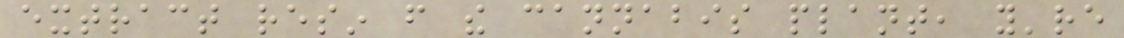extract resin from the cannabis plant, you're
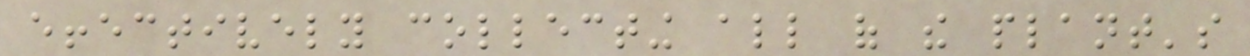effectively collecting all of the plant's
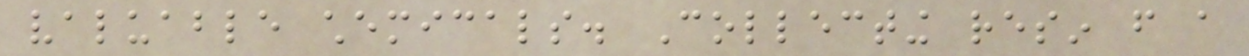valuable chemicals. Collecting resin from a
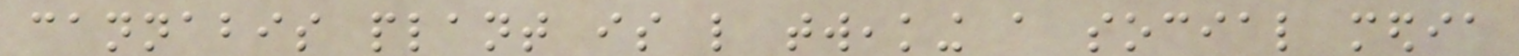cannabis plant is like tweaking a social media
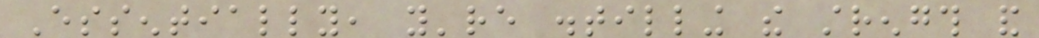Essentially, you're distilling the strength and
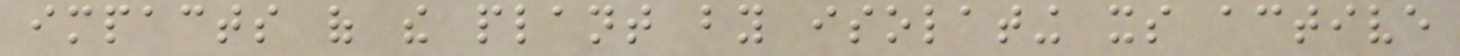impacts of the plant by isolating its active
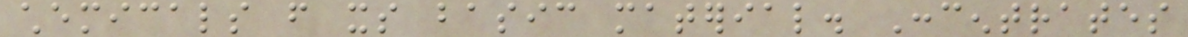chemicals from its basic material. Concentrates
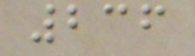236
